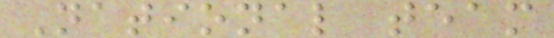National team
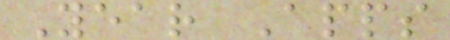Year Apps
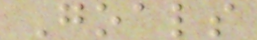Goals
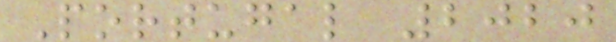Portugal 2020
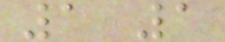1 1
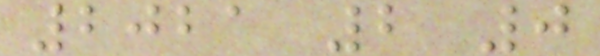2021 2 0
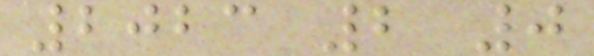2023 2 0
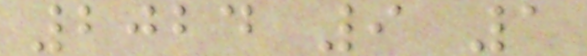2024 9 1
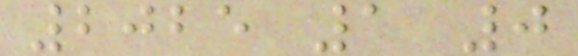2025 1 0
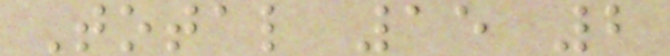Total 15 2
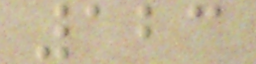123
